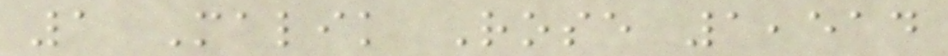1 Malik Rose 1,514
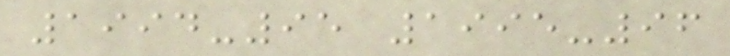1994-95 1995-96
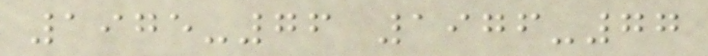1975-76 1976-77
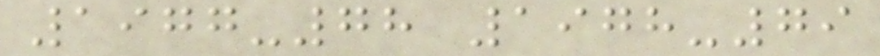1977-78 1978-79
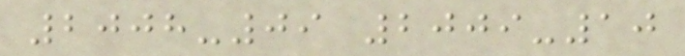2008-09 2009-10
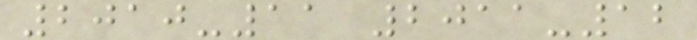2010-11 2011-12
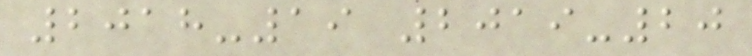2018-19 2019-20
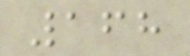168
